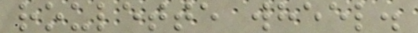roulette wheel.
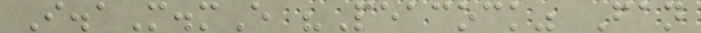I.aM.mE "Peacock" Fan
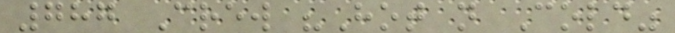787 Crew "Hot n Cold"
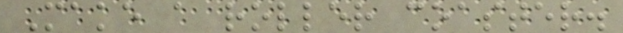Make a roller coaster.
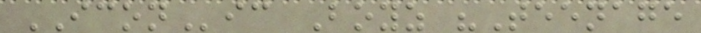ICONic Boyz "Teenage
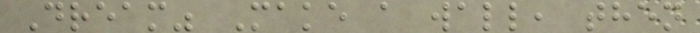Dream" Make a wall, then
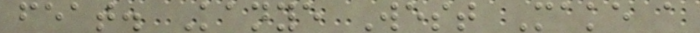feat. Kanye West Make a
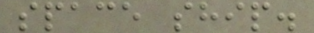space ship.
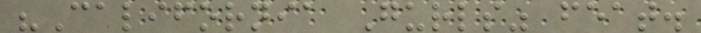"California Gurls" feat.
